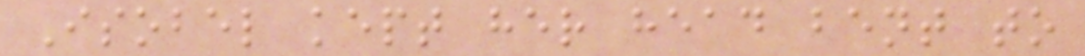Isobel kept her head bent to
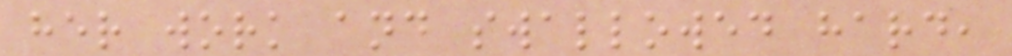her work and swallowed hard,
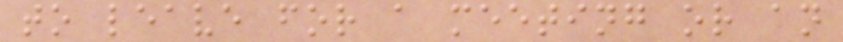to leave for a meeting or an
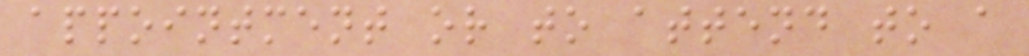appointment or to attend to a
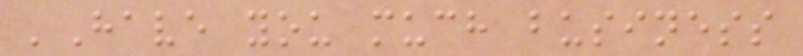'Have you much business
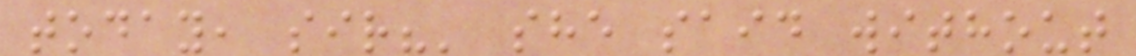today, sir?' she said without
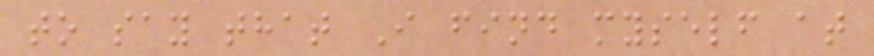to say that I find myself at
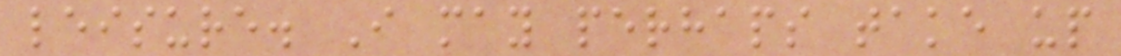leisure. I may perhaps take up
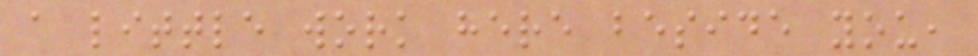a little work here beside you,
